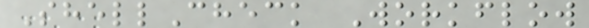ShellCheck Workflow
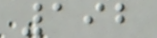192
